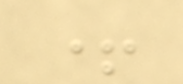+
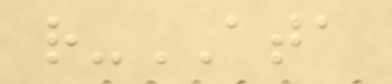r-ATA
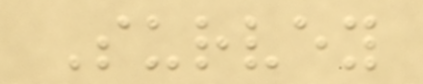Survey
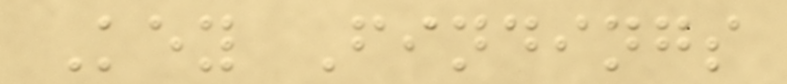Key Findings
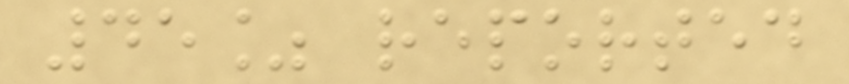45% reported
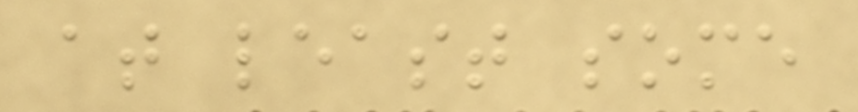at least some
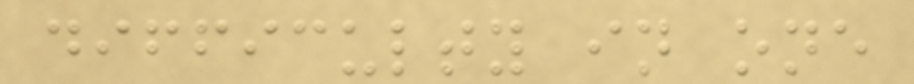difficulty in one
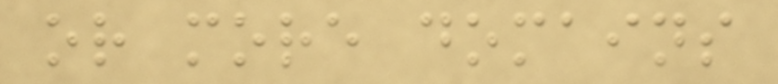or more domains
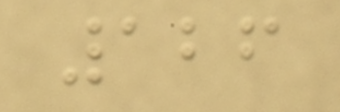126
